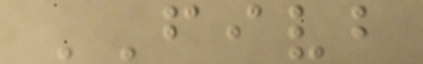FIVB
